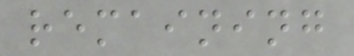remaining
